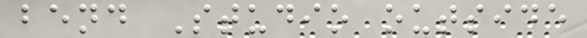bend Studio outside
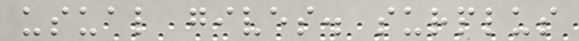usual gives. surplus
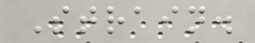Strain.
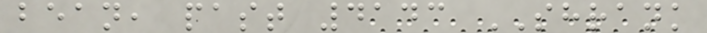bean, past 4143 SHRANK
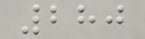280
